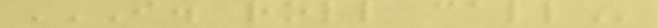I. ROLL CALL
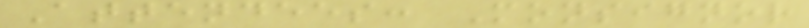Attendees: Monsignor
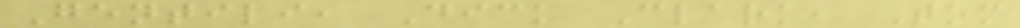Gentili, Dick Clark, Tom
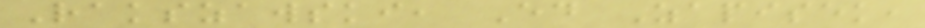Rakszawski, Ed Zapisek,
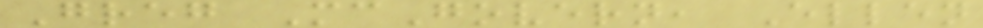Greg McGovern, Ellen
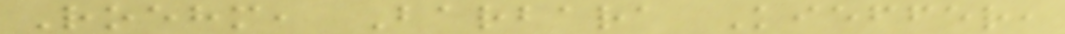Roehm, Barbara Kieffer,
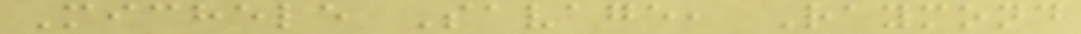Michele Savage, Raymond
